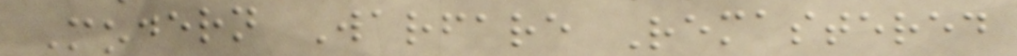Modern Warfare Remastered
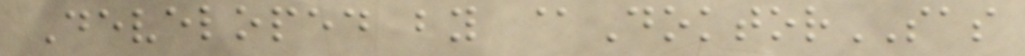Developed by @DoktorSAS
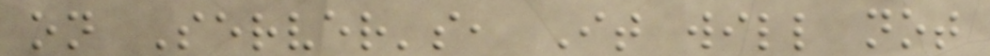on Server's, It will not
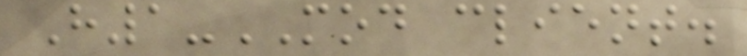H1-MOD client.
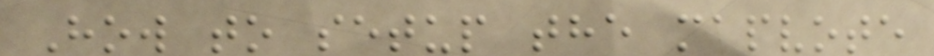How to setup the mapvote
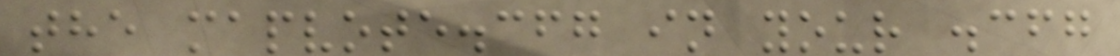the mapvote.cfg in your .cfg
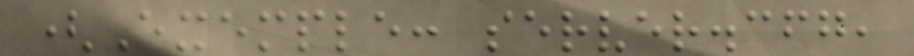(Exemple: server.cfg,
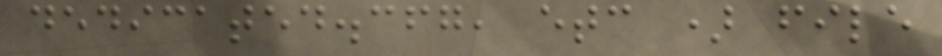dedicated.cfg, etc ) file
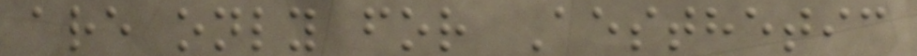are only for Aesthetic
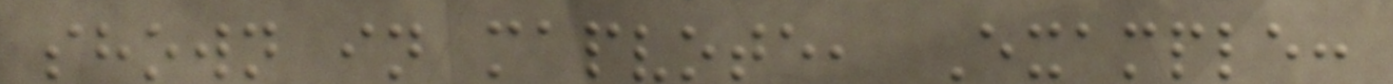shown in mapvote, Example:
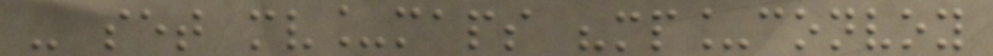- set mv_maps "mp_convoy
